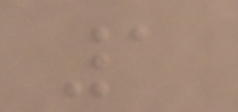1
